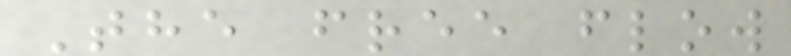The free flow
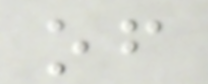of
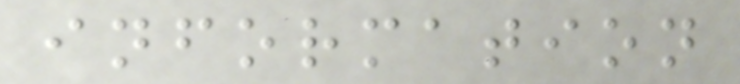information
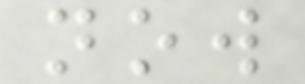now
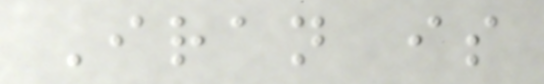Iran is
